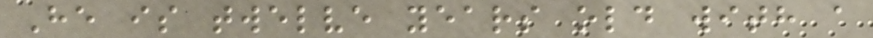He is twelve years old with a
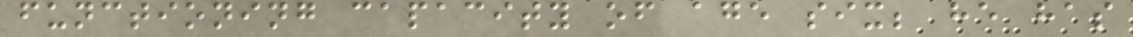functioning capacity of age six; he has
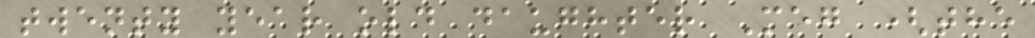twenty year old daughter Meg (the
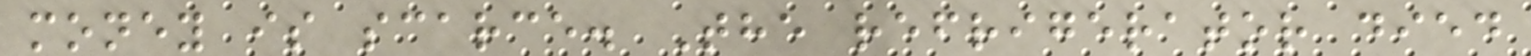money is scarce. The refrigerator died
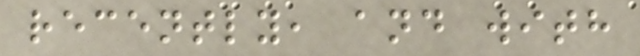recently, and with
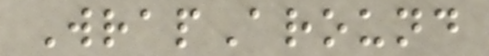WrapAround
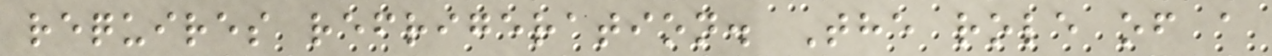requires refrigeration. The role of a
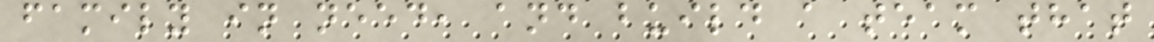family in need, and build a team that
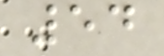54
